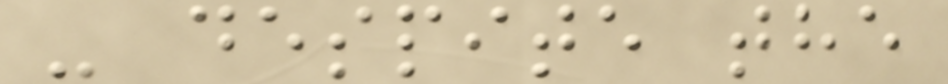- despite the
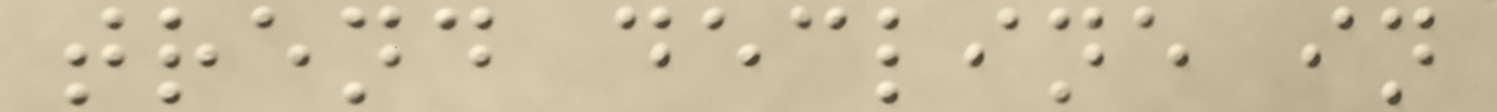trend decline in
